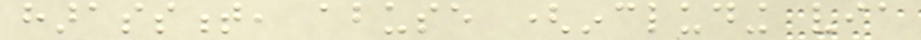harassment, abuse (including via
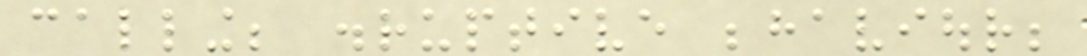calling; disruptive behaviour;
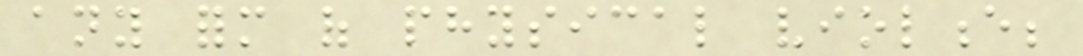any form of physical violence;
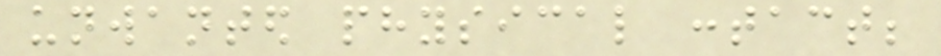unwanted physical contact;
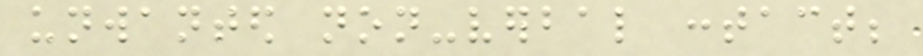unwanted non-verbal contact;
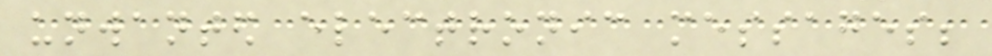unwanted electronic messages;
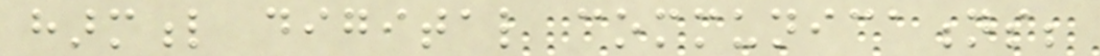harmful digital communications;
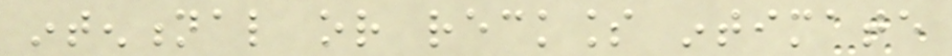intentional or reckless intimate
